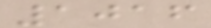1016
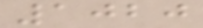1020
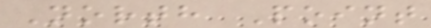North Point
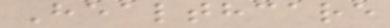Healthcare
